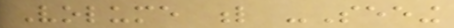Volume l -Seeing
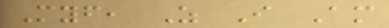Myself, As I Am
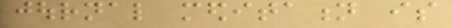journal meditation is
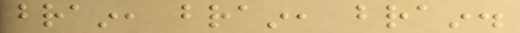brain, brain, brain.
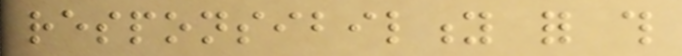responsibility for this
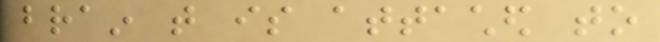brain that is attached to
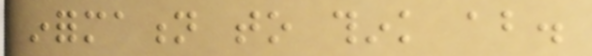information to think about.
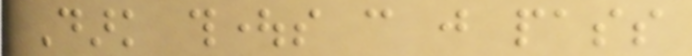Dark thoughts can just pass
